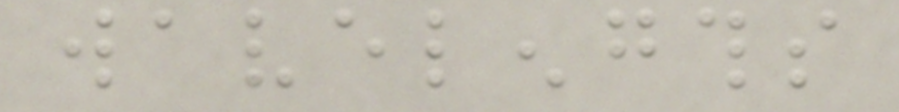wavelengths
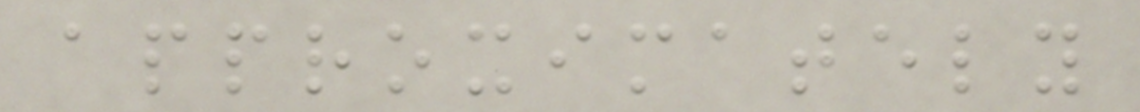approximately
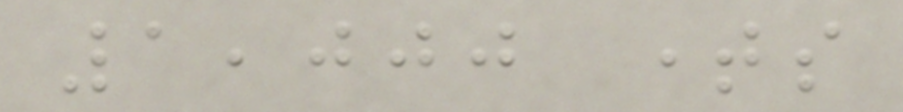1,000 times
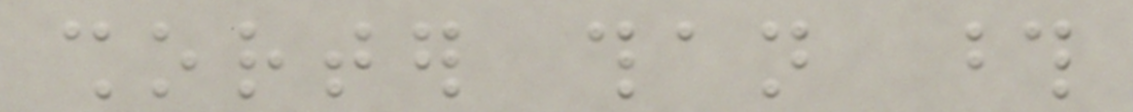shorter than those
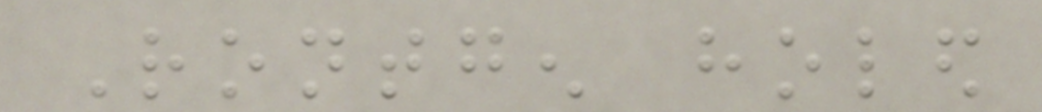Rontgen holed
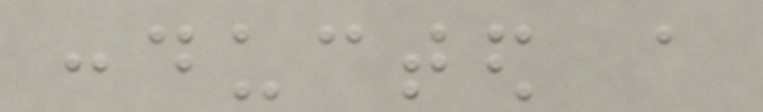conducted a
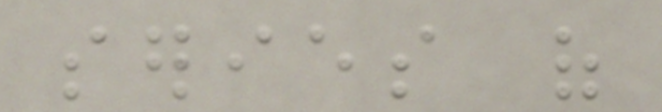series of
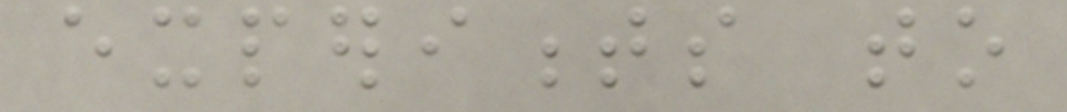experiments to
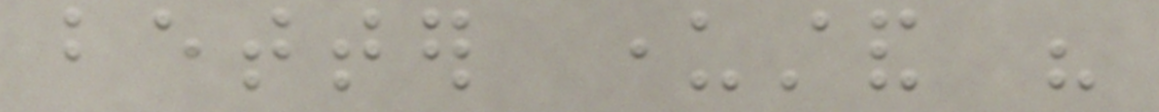better understand his
